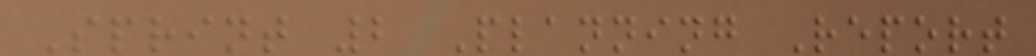Sprint 2 Planning Report
